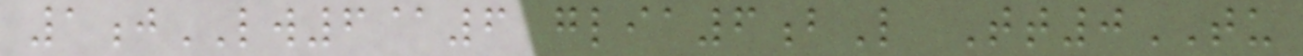1jLW6@6 glia6bL Tt0TU
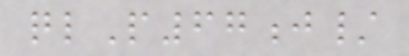qlP67j/
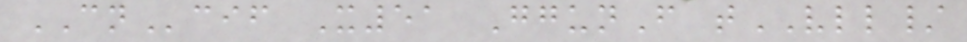CNcif X51 GgunF tVLL/
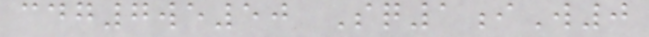cdg7we50 Sq1iW0
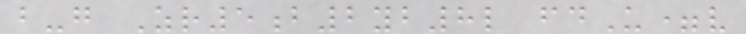b-g Zr5b2yb8l fdU=v
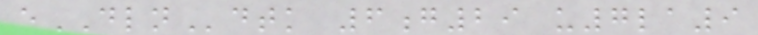eDLNdtk 6g29 u7la9
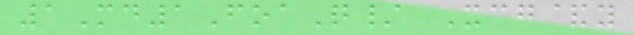1Md1FoaQ/ Xcg&y
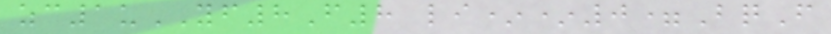zc1uYF8F8 li**0=BqF
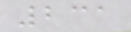231
